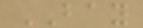BAY
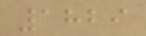1829
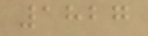1827
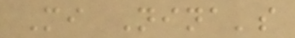Mi Nina's
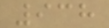938
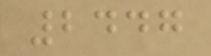2447
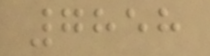7858
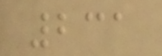231
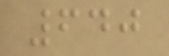640
